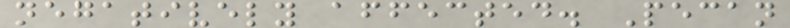negatively affected. Pecan
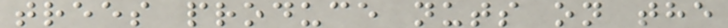trees produce nuts on the
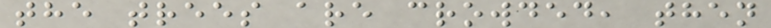the trees are crowded, then
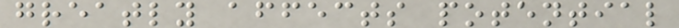greatly affects potential
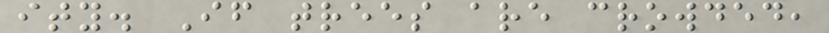ity. If trees are crowded,
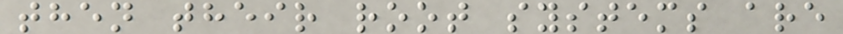then their root systems are
